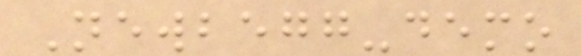Newbegg-demo
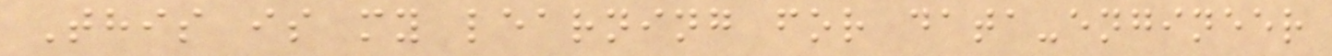This is my learning for data-engineer
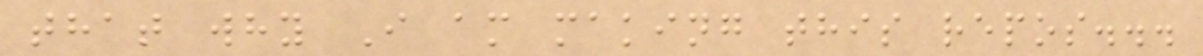that why I am making this repos...
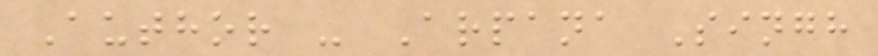Author - Arpana Singh
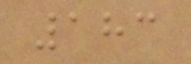183
